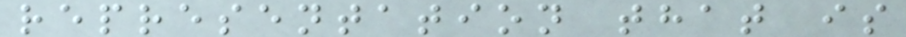representation that is
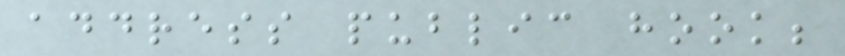address public hook;
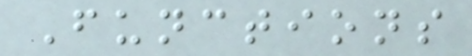Functions
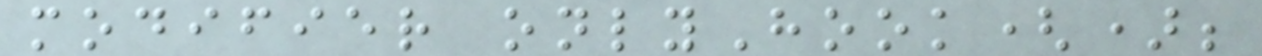modifier onlyHook();
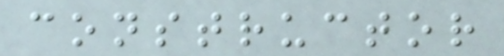constructor
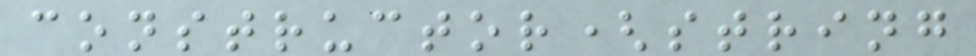constructor(string
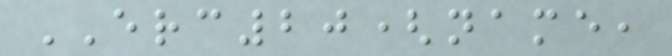ERC20(name,
